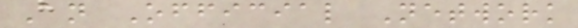An Official Network
